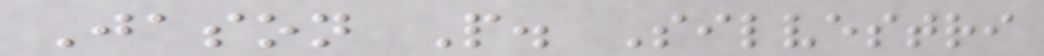Jason P. Silvestri
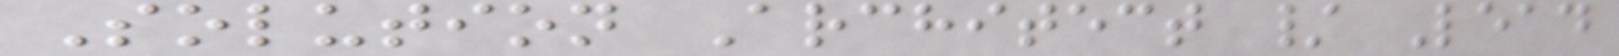Solution Architect / Lead
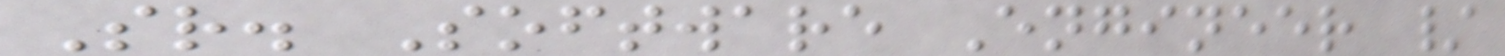Sr. Software Engineer /
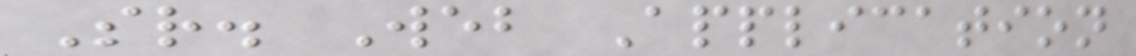Sr. Web Application
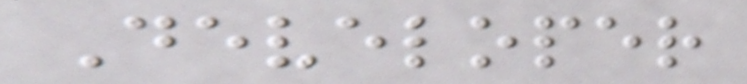Developer
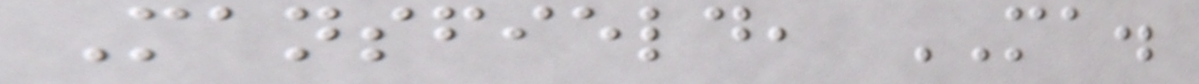Mansfield, MA.
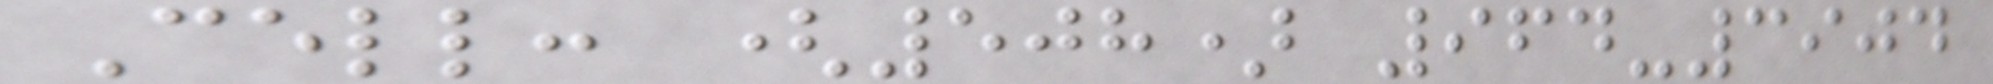Cell: (508) 964-3904
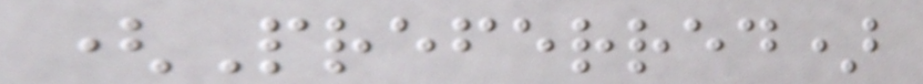(Preferred)
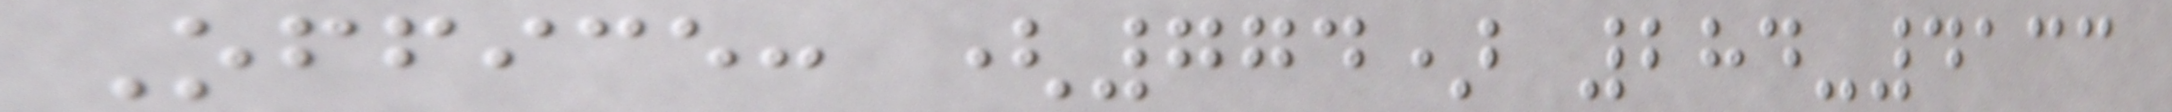Office: (774) 284-4133
